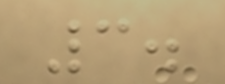3.
